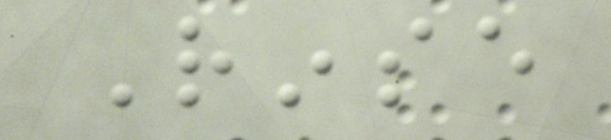Rinse
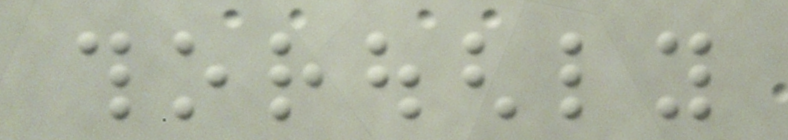thoroughly
